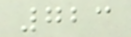723
